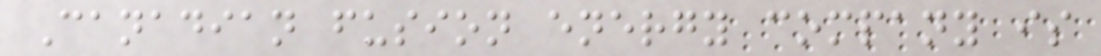Canadian fusion energy company is
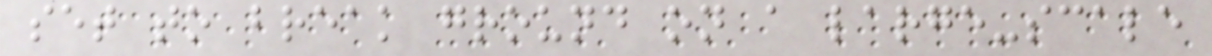set to break ground on a large-scale
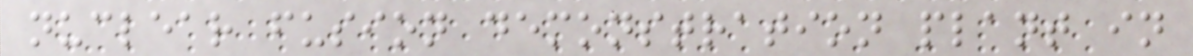nuclear fusion demonstration plant in
